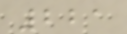221
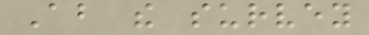About the survey
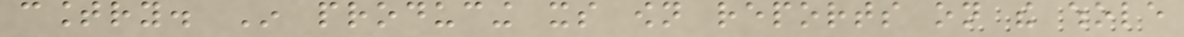country. In producing its own reports on the whole
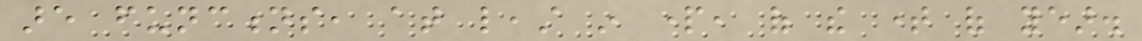are functions, at least in part, of the time of year.
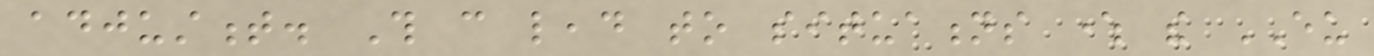adjustment. This can lead to situations where the EU
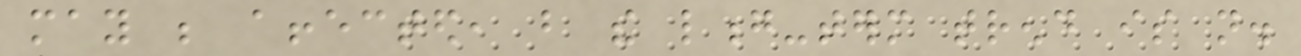may be affected, but the long-term trend is not.
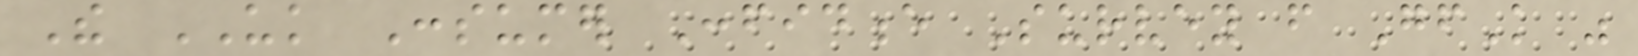The UK Consumer Confidence Survey from GfK was
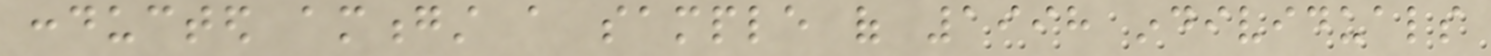conducted amongst a sample of 1998 individuals
